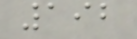192
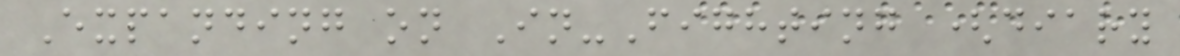Expanding on In-Fighting (diary
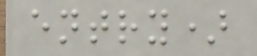entry)
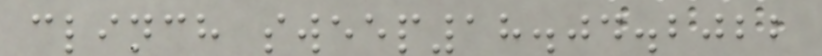clinch sweep18.04.2022
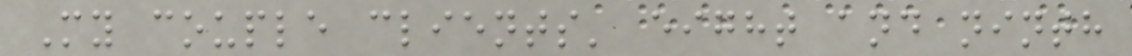My couple clients' eight and ninth
